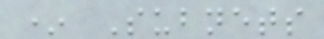* Subnets
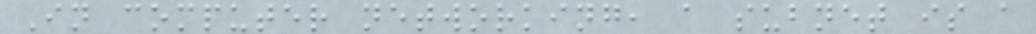In computer networking, a subnet is a
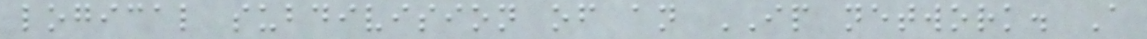logical subdivision of an IP network. A
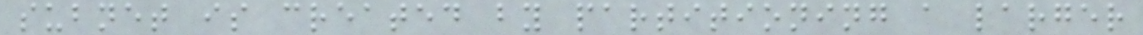subnet is created by partitioning a larger
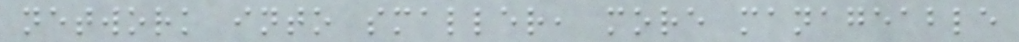network into smaller, more manageable
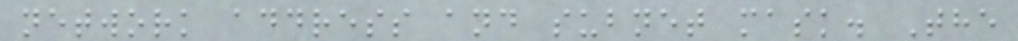network address and subnet mask. The
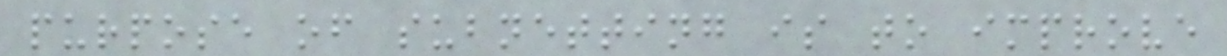purpose of subnetting is to improve
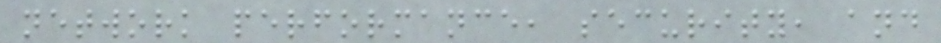network performance, security, and
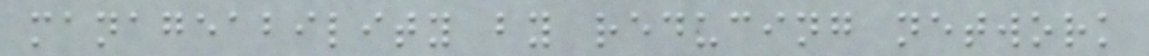manageability by reducing network
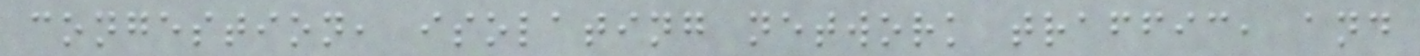congestion, isolating network traffic, and
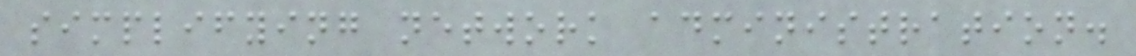simplifying network administration.
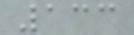133
